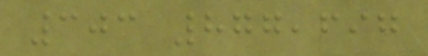303 877,697
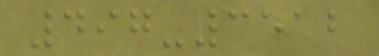497-3512
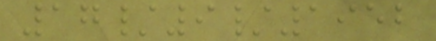17/9/1952
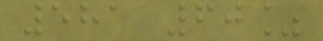581 60%
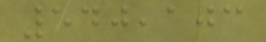540,103
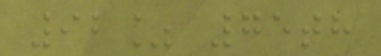92% 75th
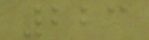223
